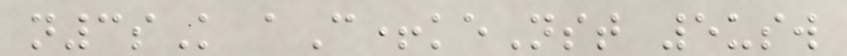n3sK aC+keNst 5usw
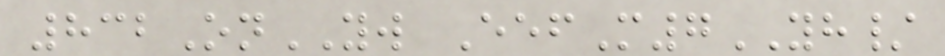832OnYW EefM7YH/
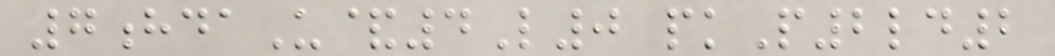7hdaU&4L0 pkP2ld2
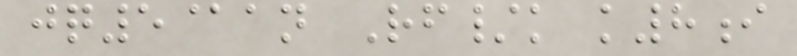jq5@an Rf/k k8i
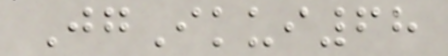JgIkui68
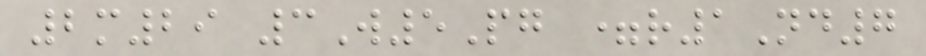2m29 3W5Pg =r1Nd7
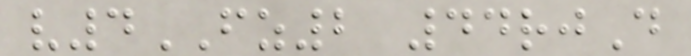v4FZ2 44rjD
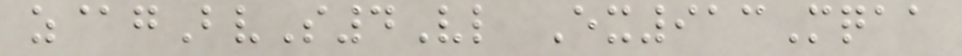z@gBvS4Vl Ex913Mqaa
